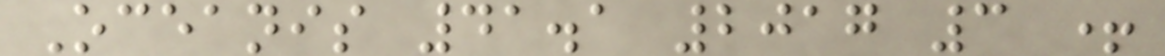Oceanis 41.1 2017 3 +
